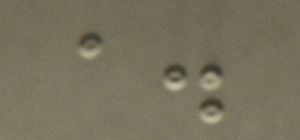a.
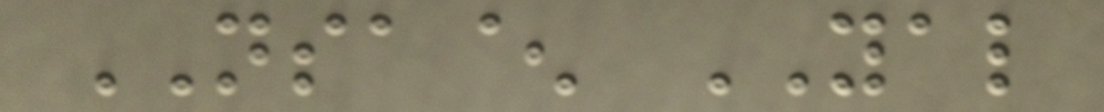NSA^ YAL
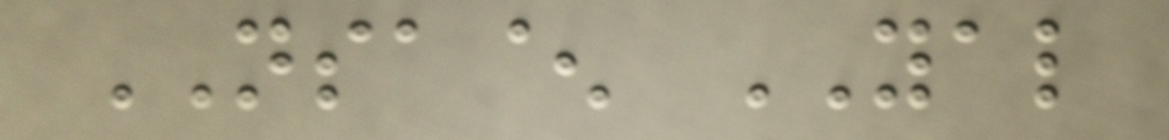NSA^ YAL
